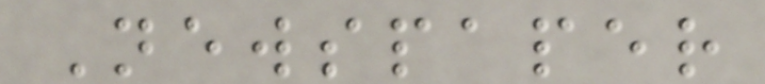Newspaper
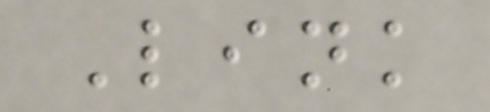Link
